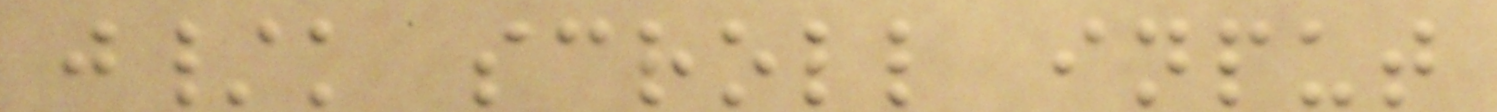j/k scroll input
